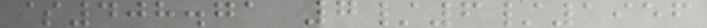$408.71 7/6/1956
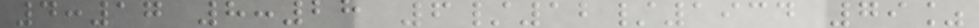4:17 8:28 6/12/1934 79%
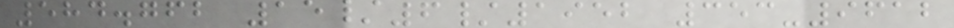584.762 15/6/1952 353-9612
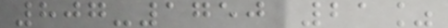807-1750 21%
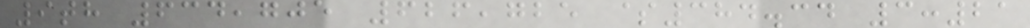9th 634,705 626,725 $384.34 3:21
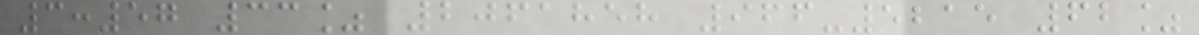3:57 33% 2061858 966-5215 62%
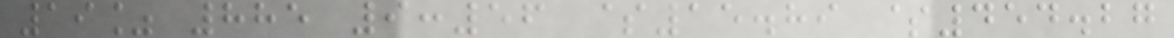19% 885 9:56 $15.89 $454.27
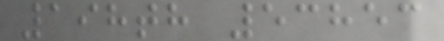198th 53853
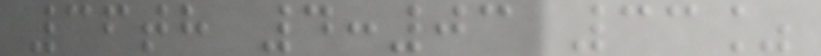36th 4:03 33%
